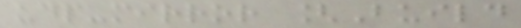udp-mirror [Build
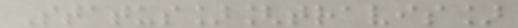Status][travis]
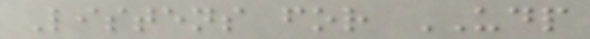Listens for UDP
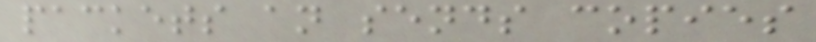packets an sends copies
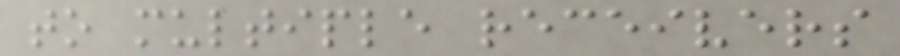to multiple receivers
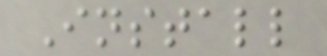Install
